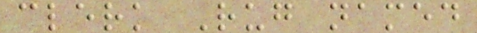clerk Rug named
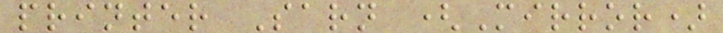printer Sarn (Mirror)
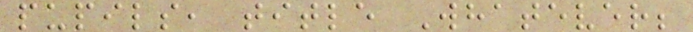pupils, title Whatever;
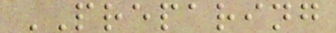PREPARING
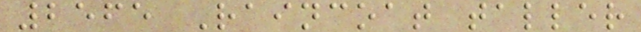2565 Raincoat taller
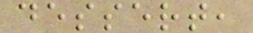dessert,
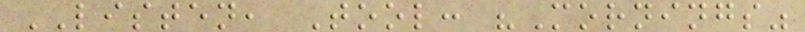LISTEN, Tool: "Mornings"
